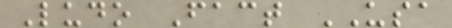Ludo Fact USA
